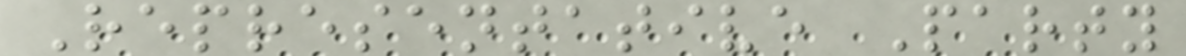Representative Party
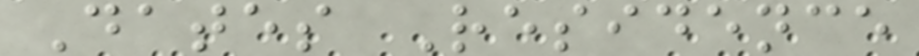Dates Residence
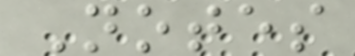Notes
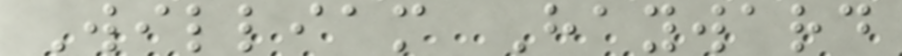William Hayward
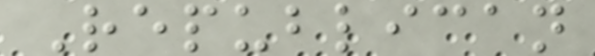Republican
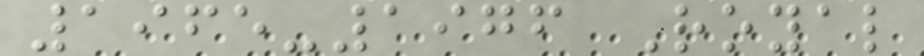1965-1976 Royal
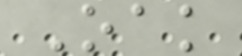Oak
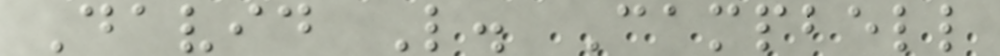David L. Campbell
